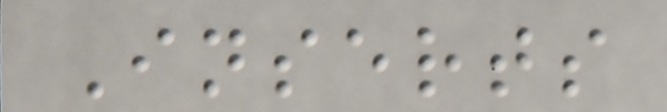Inserts
